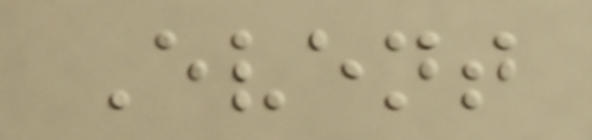Event
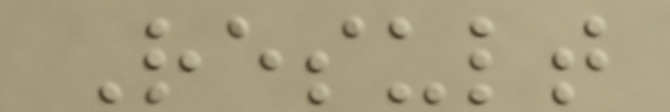Result
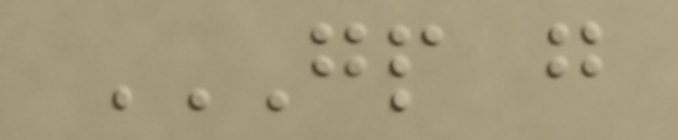GP G
